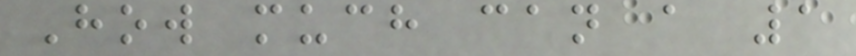How much can a 1
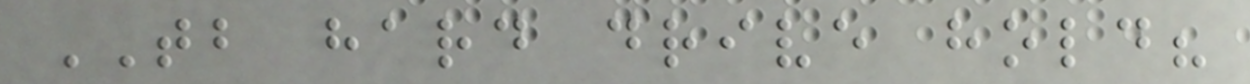TB hard drive hold?
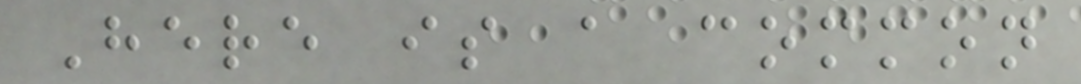Here is a common
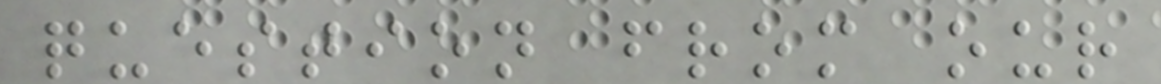question from our
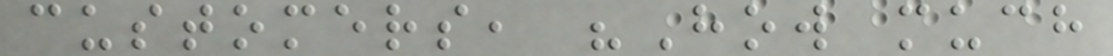customers, "How much
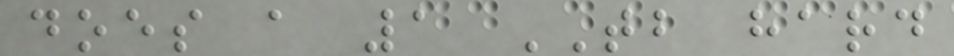does a 1 TB hard
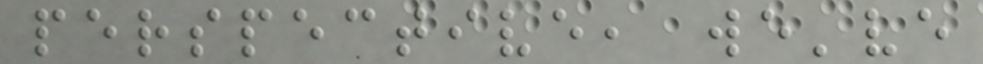perspective, we've
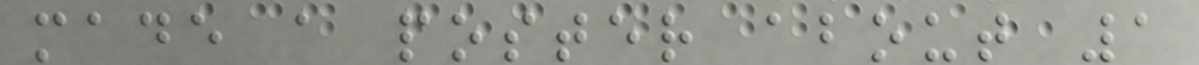made a poster about 1
